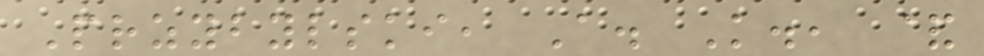Przybylski, A. K., &
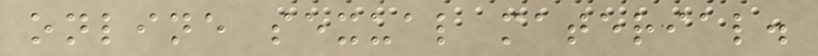online sexual material.
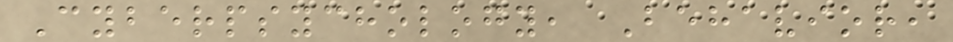Cyberpsychology, Behavior,
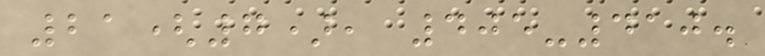21(7), 405-410.
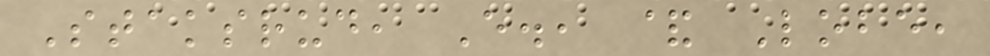Staksrud, E., & Lobe,
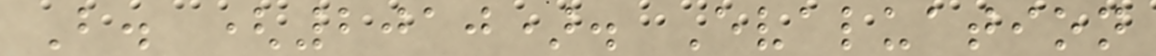B. (2010). Evaluation
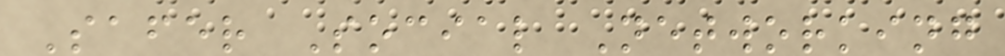Safer Social Networking
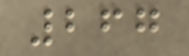267
